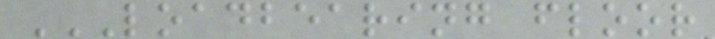LOADBEARING FLOOR
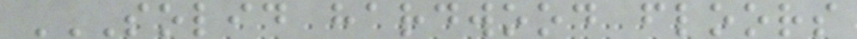SOLID HARDWOOD FLOORS
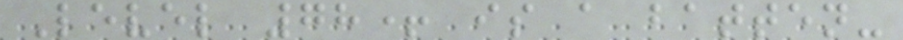Level 78+ is a batten-
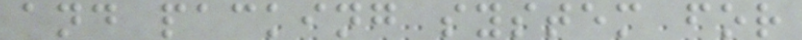and packing system for
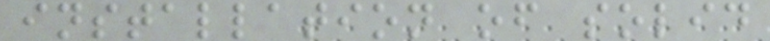installation of solid
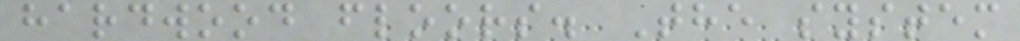hardwood floors. The system
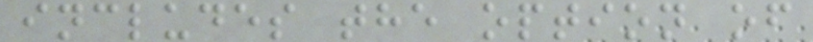includes the option of
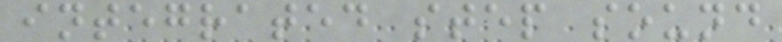integrated step sound
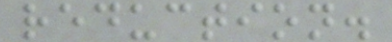reduction.
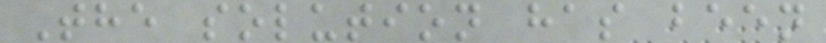The solution has been
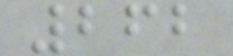262
